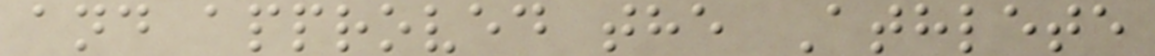and approved the Athlete
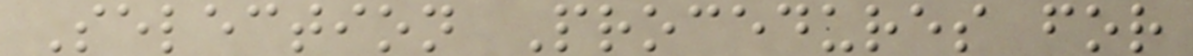Selection Procedures for
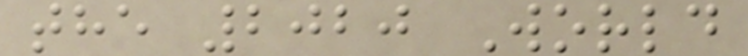the 2020 World
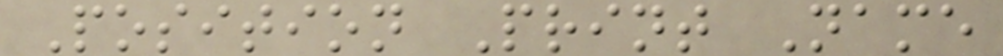Position Print Name
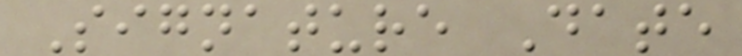Signature Date
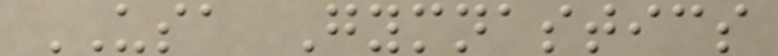USA Gymnastics
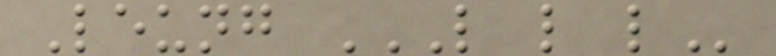Leung L L L
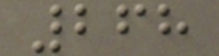268
